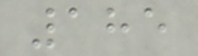185
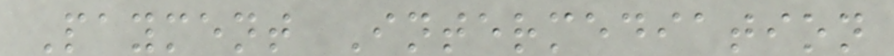Payment Intermediation
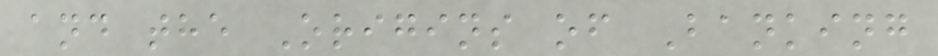and the Origins of Banking
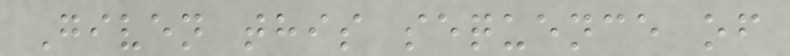Given this sequence of
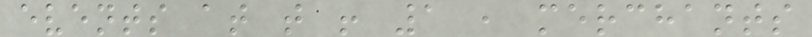events at t ! 1 , merchants
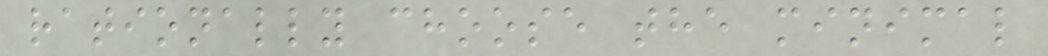rationally choose the minimal
